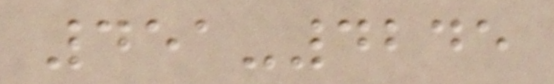451-4245
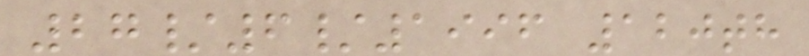27/6/1996 120th
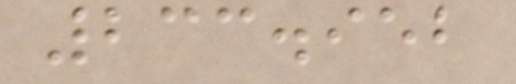233.952
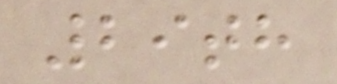29th
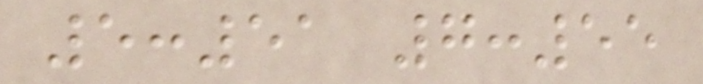5:51 7:55
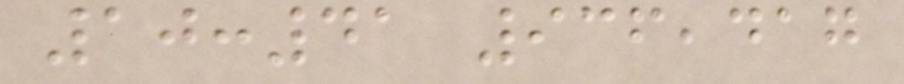10:41 936,417
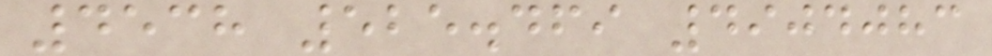4538 525.469 4904083
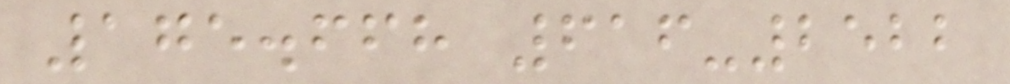175.668 616-2522
